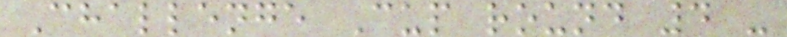Challenge Cup round 4 -
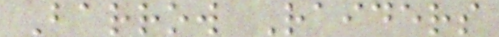Barrow Raiders
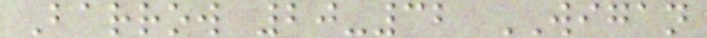Barrow 20-32 WIGAN
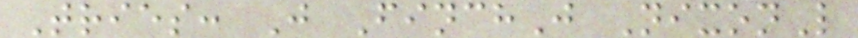Tries: J FinchJ NixonL
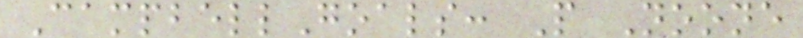CampbellGoals: P Noone
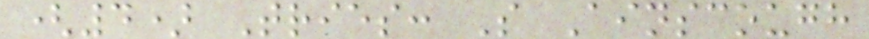(4) Tries: S Ainscough
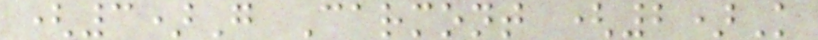(3)G Carmont (2)K
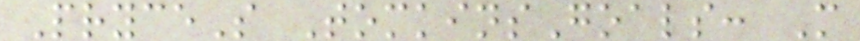PryceS TomkinsGoals: M
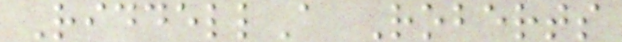RiddellA Roberts
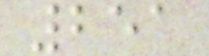251
